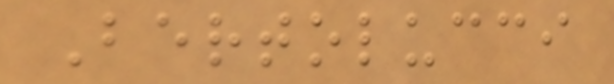Bertolucci
